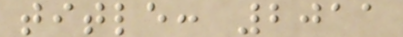title: 2011
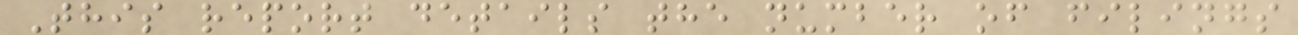This report details the number of filings
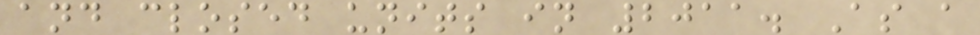and closed units in 2011. As a
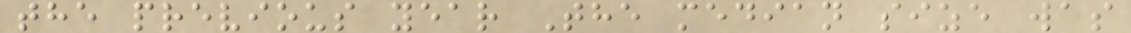the previous year The median size was
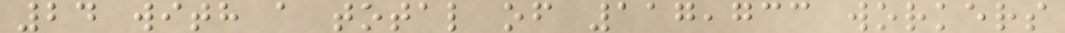24 with a total of 117,733 workers
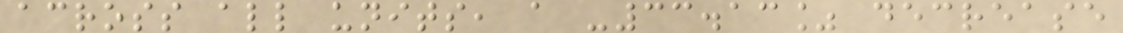across all units, a -33.13% decrease
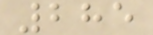285
